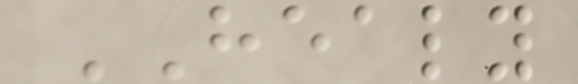HEALY
